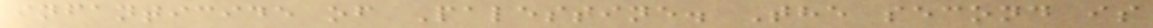infanticide of Palestine. The second is
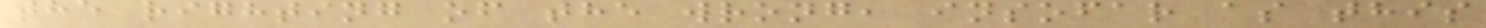the righting of the wrong, insofar as this
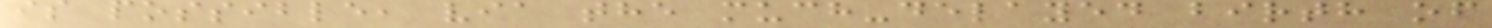is possible, via the much-delayed birth of
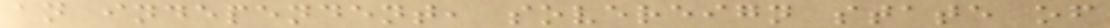an independent, sovereign state of
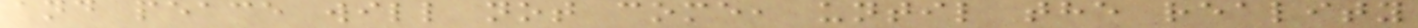and peace will not come, until the reality
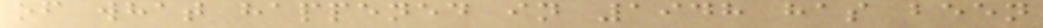of what happened in 1948 has been
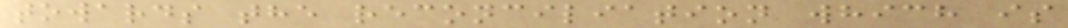towards the reconciliation which is
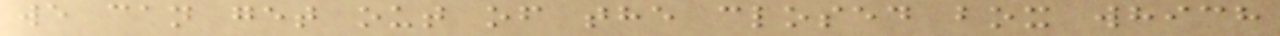we can get out of the closed box which
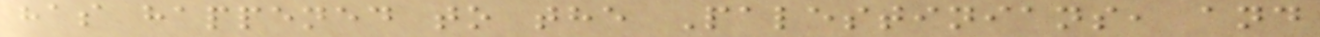has happened to the Palestinians, and
